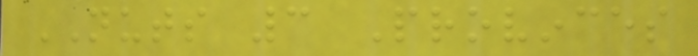NUTS 3 Provinces
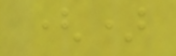()
